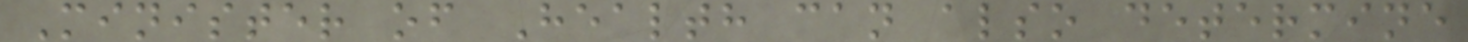Minister of Health can also determine
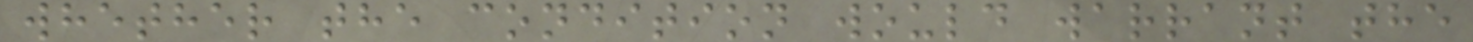whether the condition would warrant the
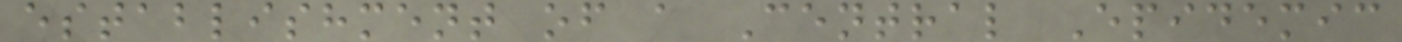establishment of a Central Epidemic
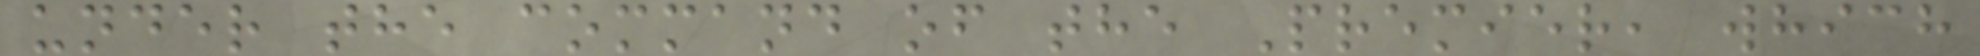under the command of the Premier, which
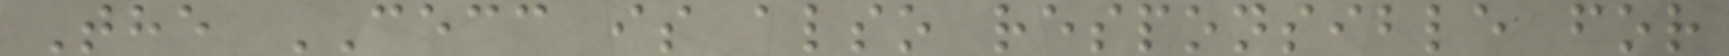The CECC is also responsible for
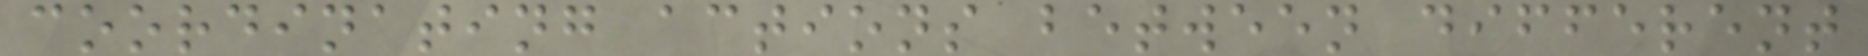coordinating actions between different
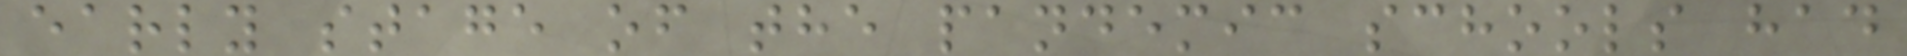early stage of the pandemic schools had
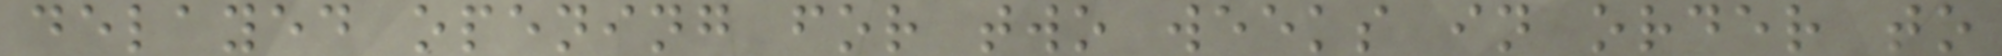delayed opening for two weeks in order to
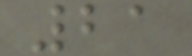21
